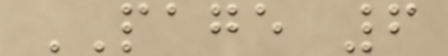PAGE 6
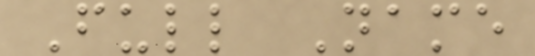Full Name
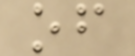of
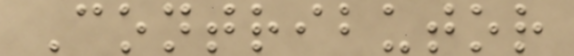Contributor
